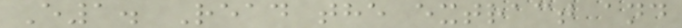E1. Read the extract and
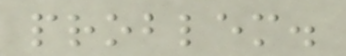problem.
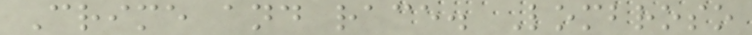Crime and race. Lombroso
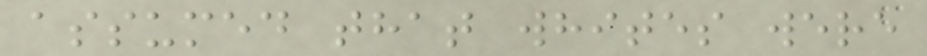assumed that whites were
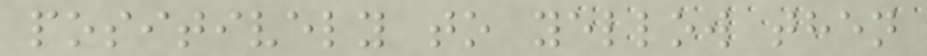positively to yellow then
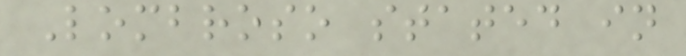Lombroso stated in
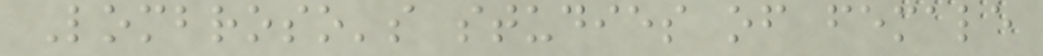Lombroso's studies of female
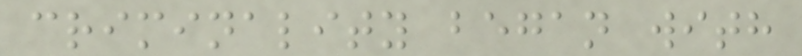criminality began with
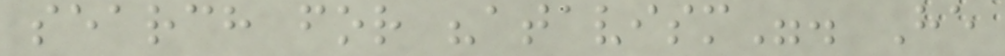search for "atavism". He
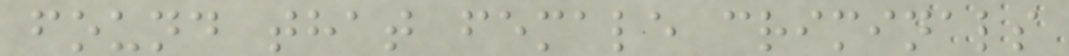found that female criminals
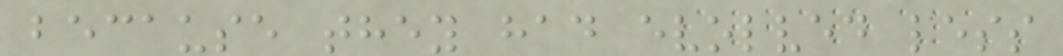because they had evolved less
